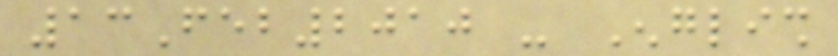13Feb2010 - English
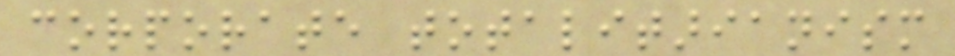corporate totalitarianism
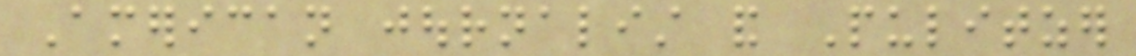American journalist and Pulitzer
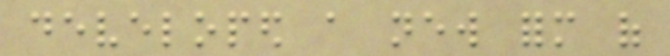developed a new form of
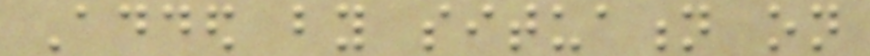Added by situation on
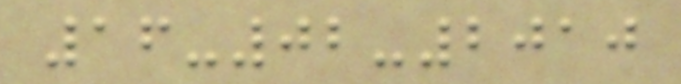16-02-2010
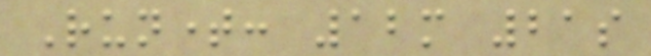Runtime: 12m 21s
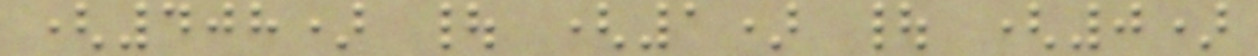(408) | (1) | (0)
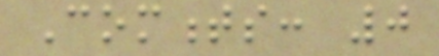Comments: 0
